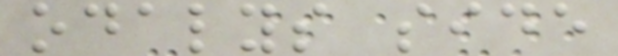odalys side
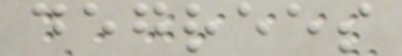degrees
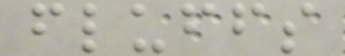fluffs
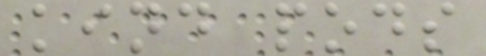kind pods
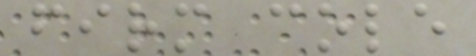firm cole
